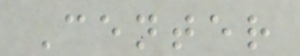Center
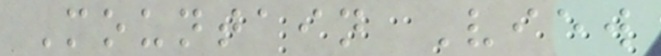Mountain View
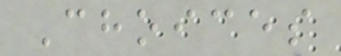Choices
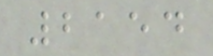2154
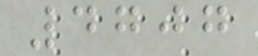4707
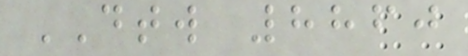DTW 8860
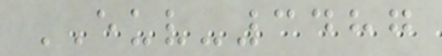EUV-3487
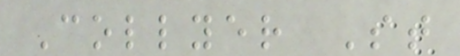Collyer St
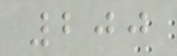200
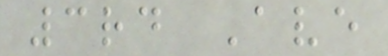3rd Ave
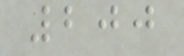200
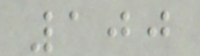100
